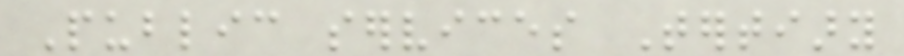Public services Tertiary
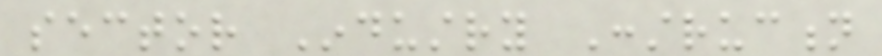sector Industry Construction
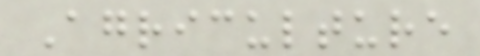Agriculture
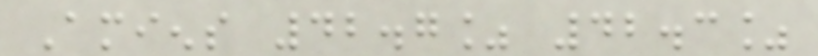Amiens 42.7% 42.3%
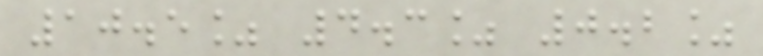10.5% 4.3% 0.2%
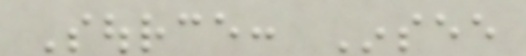Source: Insee
